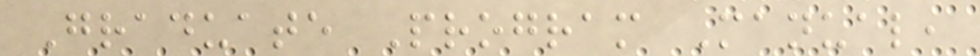Graduate Program Manual,
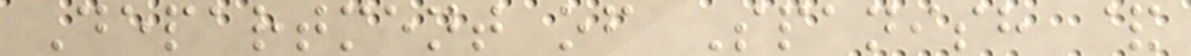Department of Spanish &
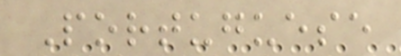Portuguese
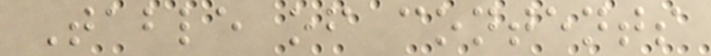Table of contents
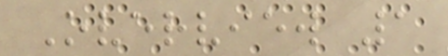Overview 1
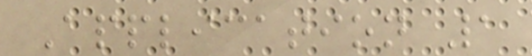Application 1
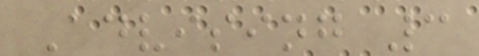Advising 3
